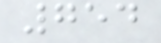754
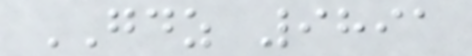GDZ 9891
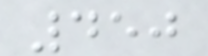450
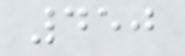450
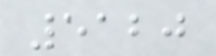5120
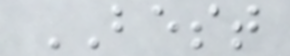BEST
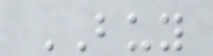BUY
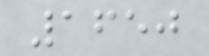1650
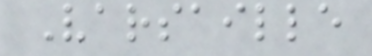Varsaille
